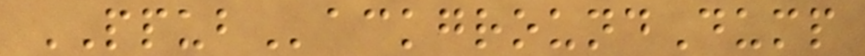PPUBackgroundDump
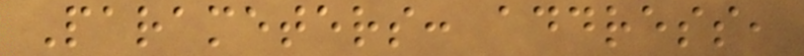Parameters: address,
